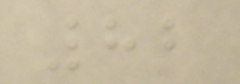82
